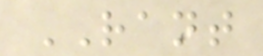RANT
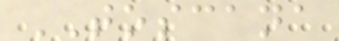TOSCANA
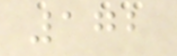172
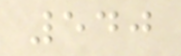540
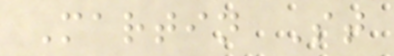Martin St
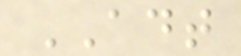ADT
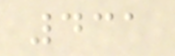431
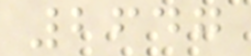2647
